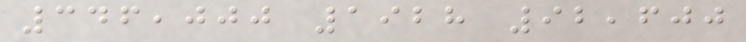346,000 1928 92,600
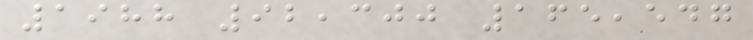1988 92,300 165,547
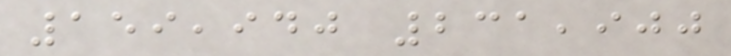159,940 231,900
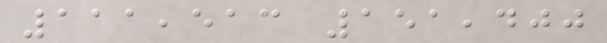111,513 151,400
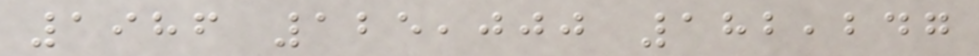1986 125,000 182,247
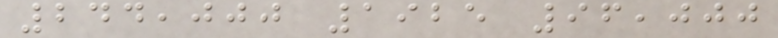244,000 1925 96,000
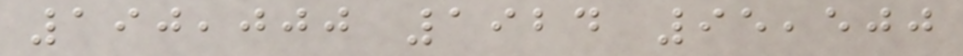190,000 1924 95,500
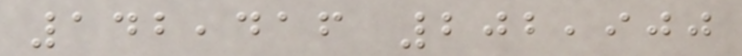142,416 202,900
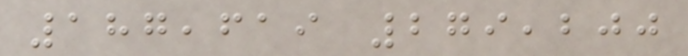187,619 279,200
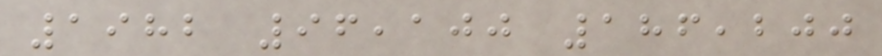1982 96,100 186,200
